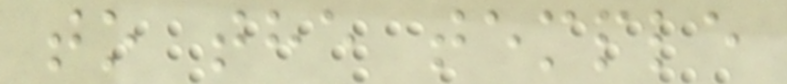to the temple
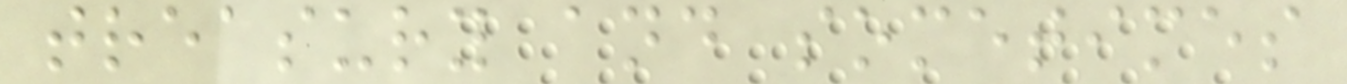treasury and sometimes
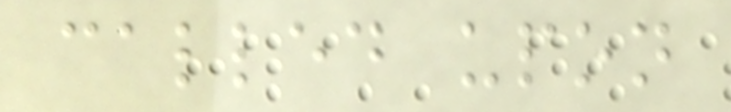called upon
